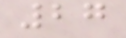27
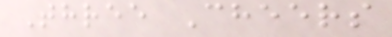Three Cheers
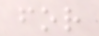for
